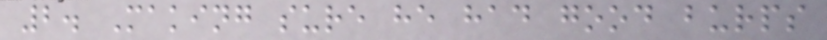2. Making sure he had good burps
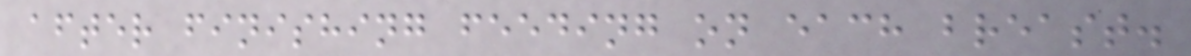after finishing feeding on each breast.
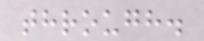through.
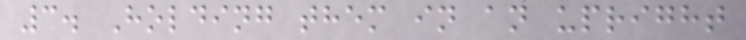3. Holding them in an upright
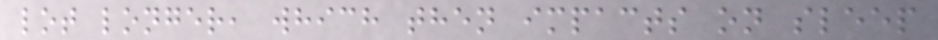lot longer, which then impacts on sleep
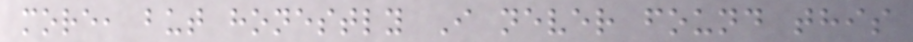more, but honestly I never found this
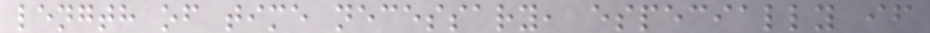length of time necessary, especially if
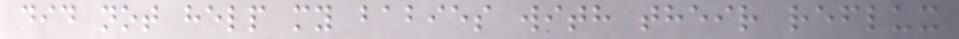did not help my babies with their reflux
